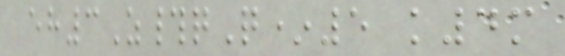eh3Z#qQ*5 k4m
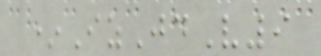*IzJdV9
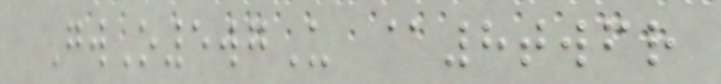GwO5wgU @8twfr
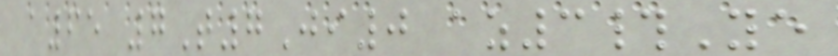a65 7T7Ji0 az3#Ye
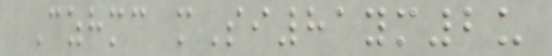Czhmc mSi81ym2u
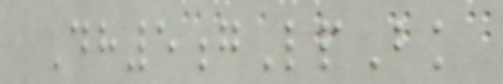Dh5gLpBk
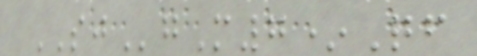SJgM7*Qf
